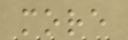more
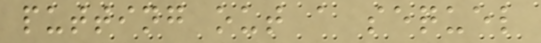putting out a sequel
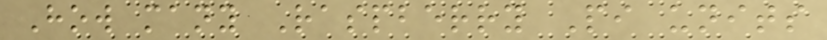How many Raspberry Pi units
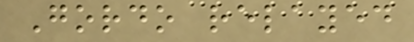Gordo relayed
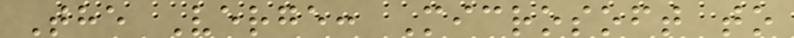The Verge: Microsoft to
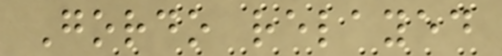Gordo relayed
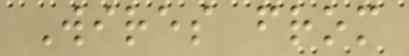Wires from
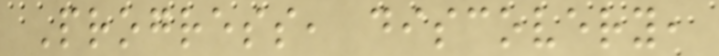Progress, discovery,
